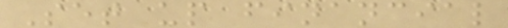Set up financial
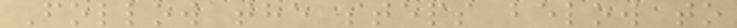Follow the steps below to
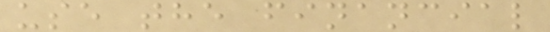use the financial
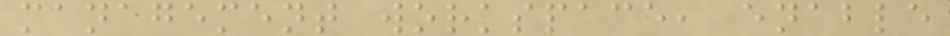management workspace, enable
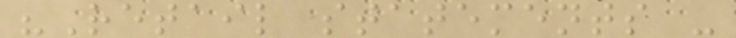"Retail statements -
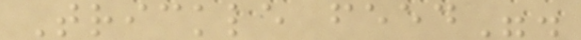Trickle feed".
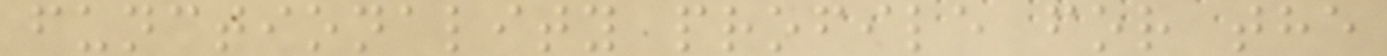functionality profile for the
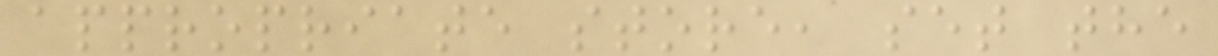appropriate store, set the
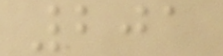201
